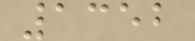1352
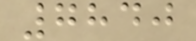7840
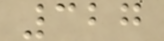327
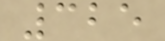325
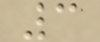3
